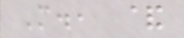M., &
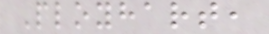Ployhart,
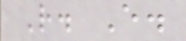R. E.
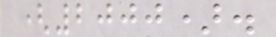(2000).
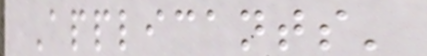Applicants'
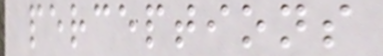perceptions
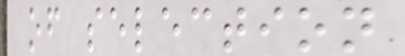of selection
